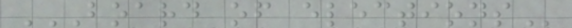BOARD OF ELECTIONS
